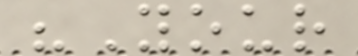"Your
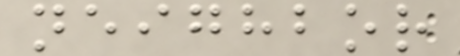neighbor
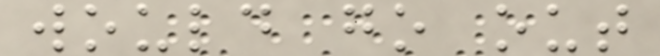would go out
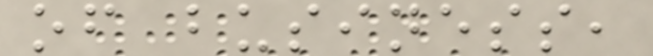of business,
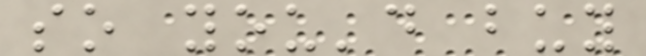so you'd buy
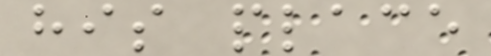his place
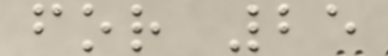for 25
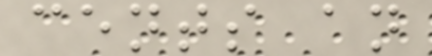cents an
